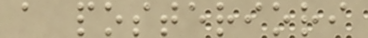a posteriori
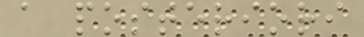a posteriori
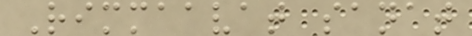Rimmaavat sanat
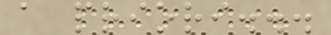a priori...
